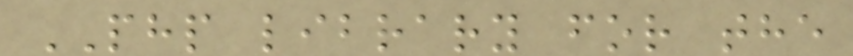PHP library for the
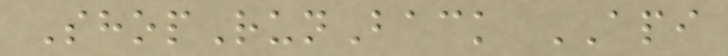ShopRunBack API
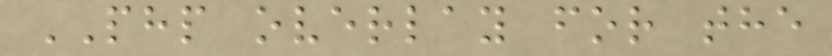PHP overlay for the
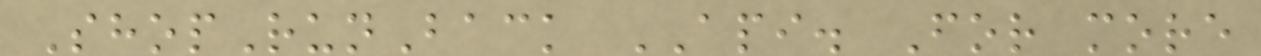ShopRunBack API. For more
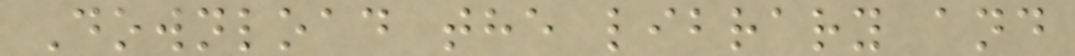Download the library and
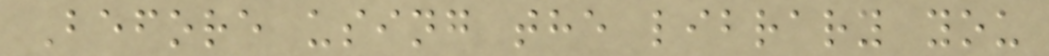Before using the library you
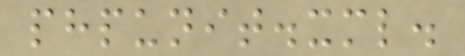phpunit.xml.
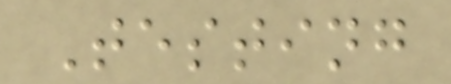Testing
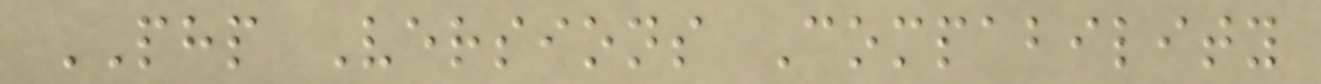PHP Versions Compability
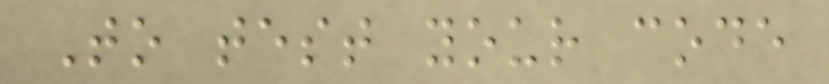To test your code
